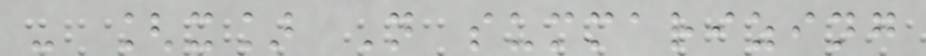- [x] N summarizing
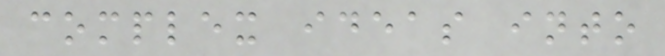complex ideas into
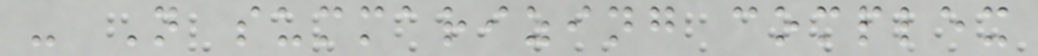- N summarizing complex
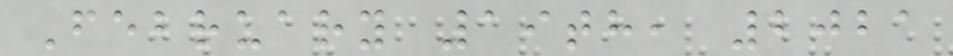February 19th, 2021
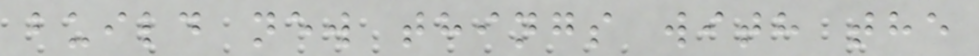build new things with the
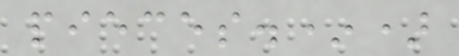pieces.*)
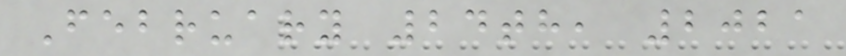February 24th, 2021
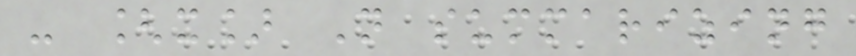- [x] N summarizing
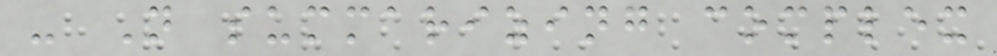- N summarizing complex
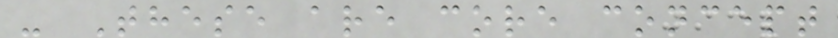- These are core concept
